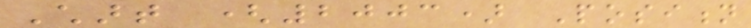Chart (2003) Position
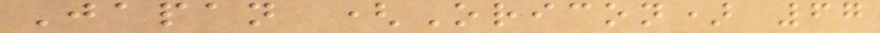Japan (Oricon) 67
